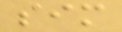sim
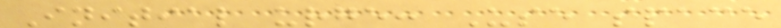Initial urge: Use space
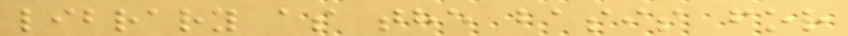library as the basis for
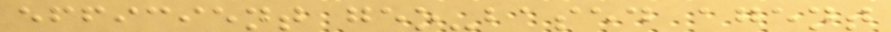efficient geo-based agent
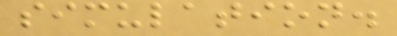simulation.
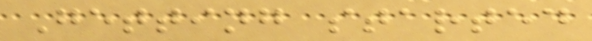Getting started
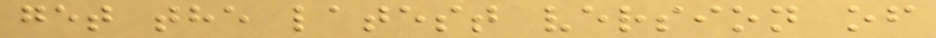get the latest version of
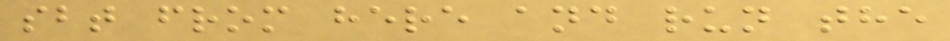sbt from here and run the
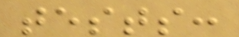tests:
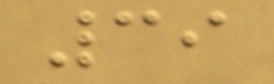39
